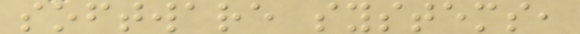software systems,
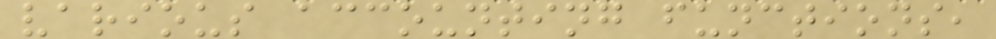various accounting functions,
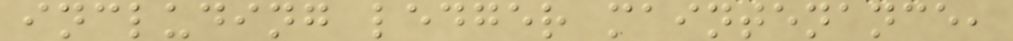including ledger maintenance,
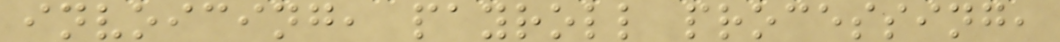invoicing, payroll processing,
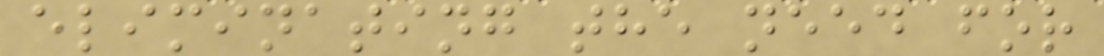eliminating the need for
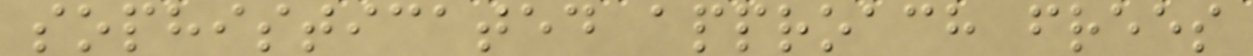sophisticated approach frees
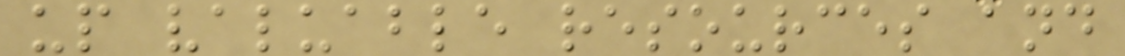up valuable resources and
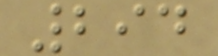294
